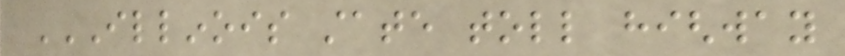ILLINOIS STATE TOLL HIGHWAY
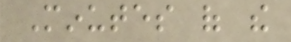Minutes of the
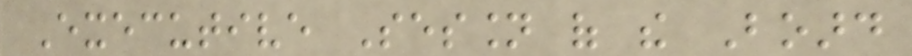Executive Session of the Board
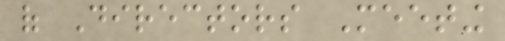of Directors Meeting
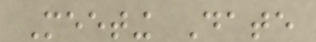Meeting Date
